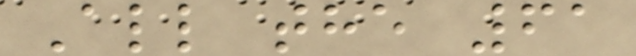All the 61
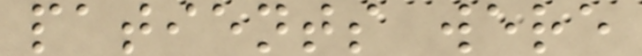patients were
